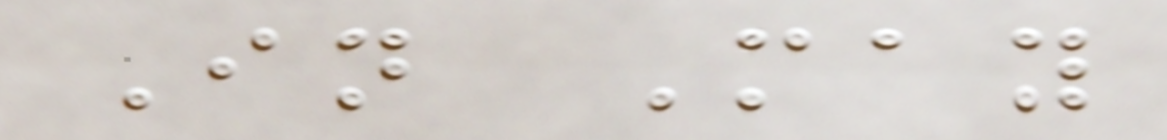In May
